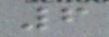6
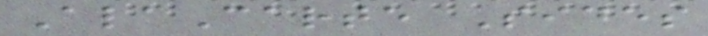AlaCarte Sides
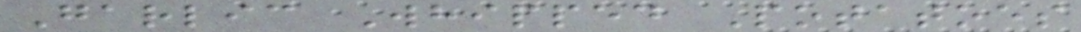Garlic Whipped Potatoes
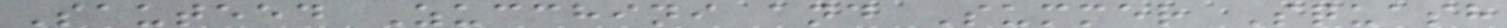Sauteed Zucchini and Summer Squash
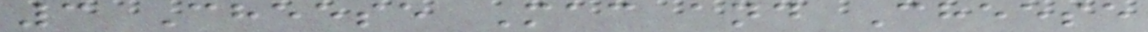3 Cheese Mac and Cheese
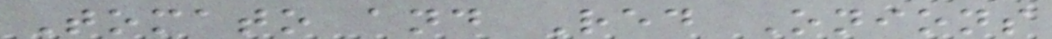Tomato and Red Onions
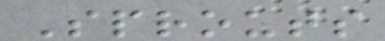Sprouts
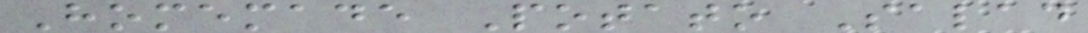Homemade Potato Salad
